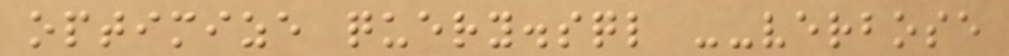optimize query.sql --verbose
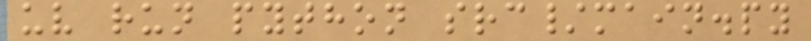uv run python src/main.py
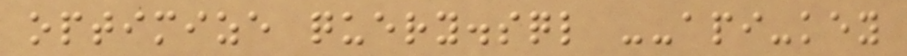optimize query.sql --api-key
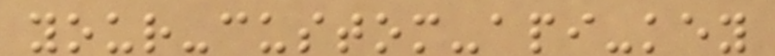your-custom-api-key
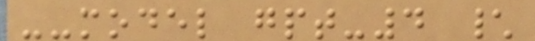--model gpt-4 \
